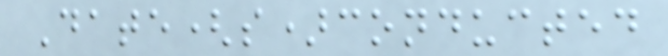Date(s)conducted
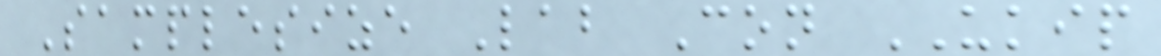Samplesize Lab Con UKIP
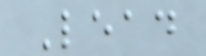Lead
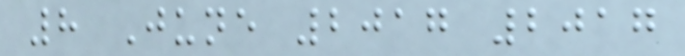8 June 2017 2017
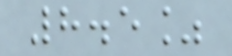8.5%
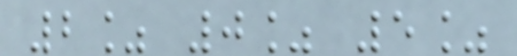2% 0% 5%
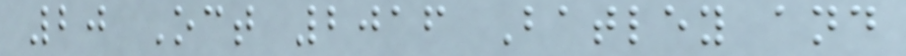20 Oct 2016 Batley and
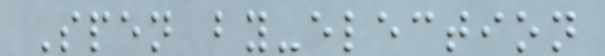Spen by-election
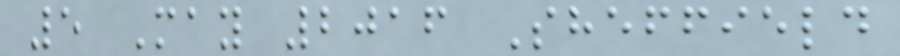5 May 2016 Sheffield
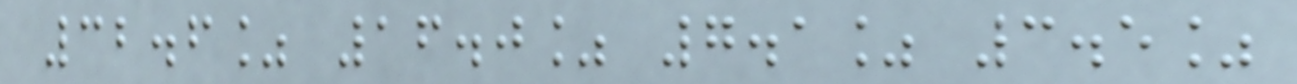32.6% 16.0% 7.1% 3.5%
